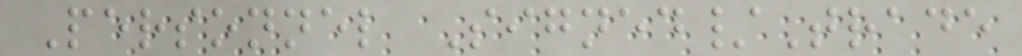Personnel Signed/Trade
